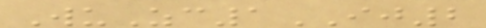WuZc1IJ2
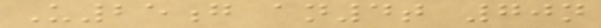U25g an4t 70n
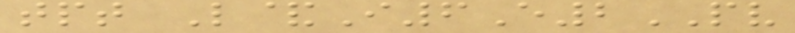tpt L&I6E2PV
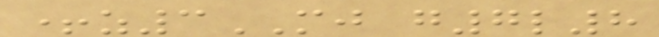+z3MJ g7l8
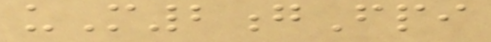uM2gFpi
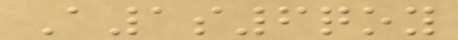A1s6qoy
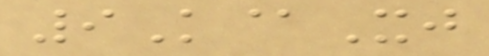9K@Xj
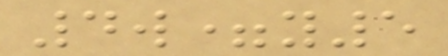4w=y5
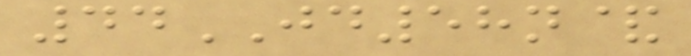44JD58n&
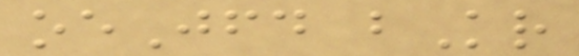oeJfd bKr
